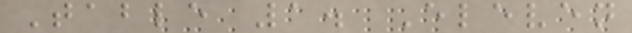Table 1. Eleven
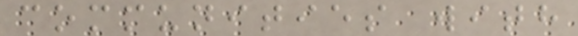communities with
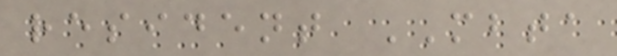resident MBTA
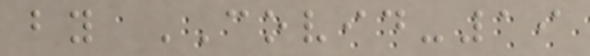by COVID-19
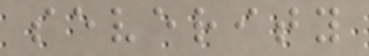severity
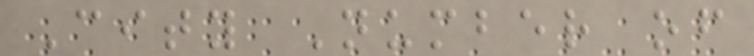City Number of
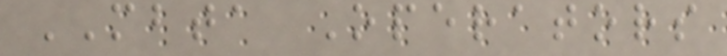MBTA Operators
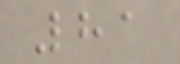81
